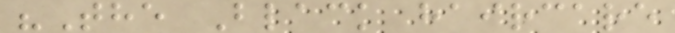"The Black haircare
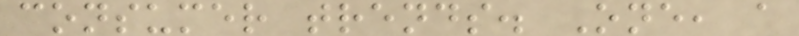consumer trends. One, a
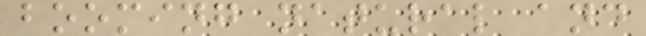booming natural and
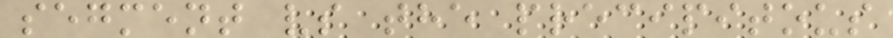segment vs the precipitous
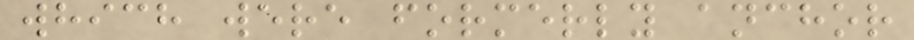which were formerly anchor
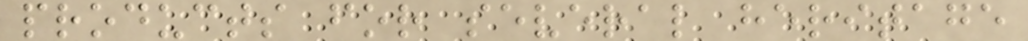products for several heritage
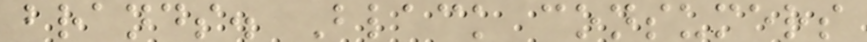brands. Black consumers
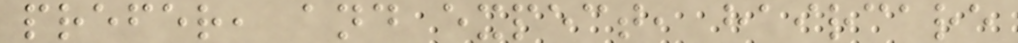prefer, and expect, haircare
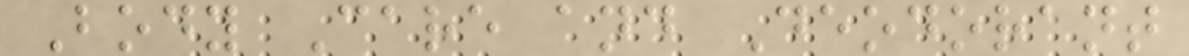Body Care and Deodorant
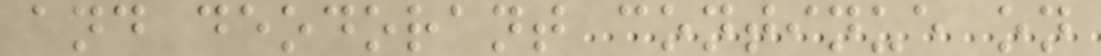and deodorant continue on
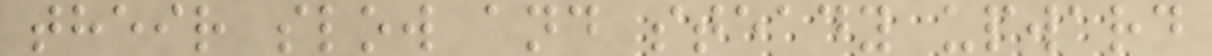their slow and steady upward
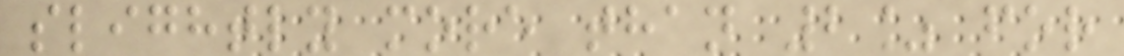slightly more than 2% for
